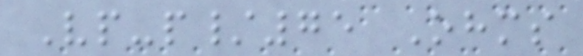Vp-p/75 Ohms
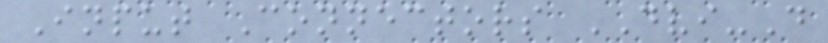Input Connectors DVI-D
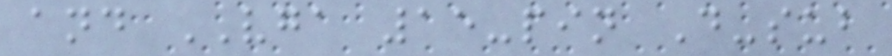and VGA 15-pin D-sub
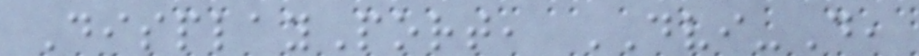DisplayPort, DVI-D,
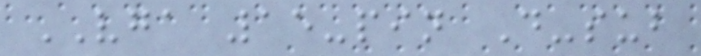VGA 15-pin D-sub
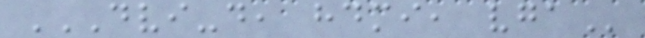DVI-D, HDMI, VGA
